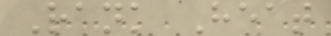Rank Heat
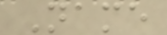Name
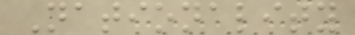Nationality
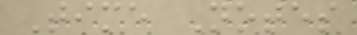Time Notes
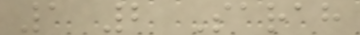1 2 Sarah
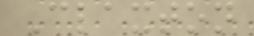Claxton
